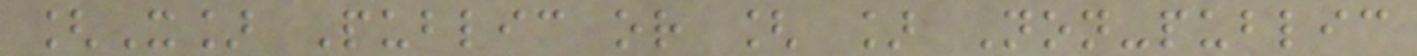[X] Public or [ ] Non-public
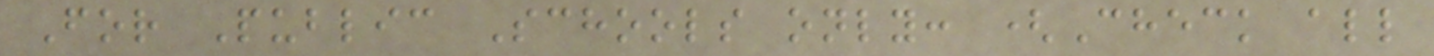For Public Schools only: (Check all
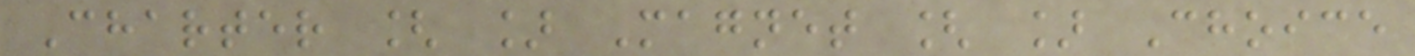Charter [ ] Magnet [ ] Choice
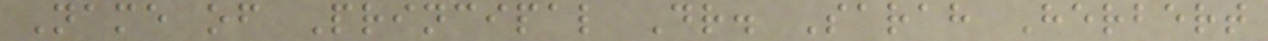Name of Principal Dr. Sarah Herbert
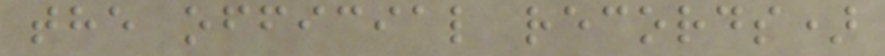the official records)
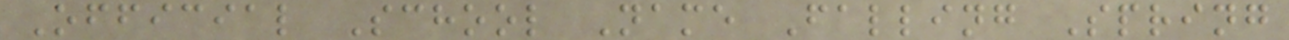Official School Name Falling Spring
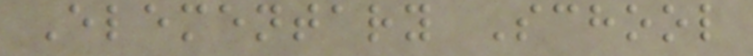Elementary School
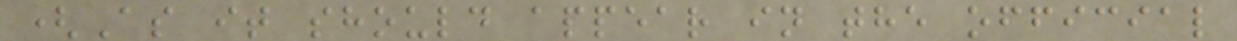(As it should appear in the official
